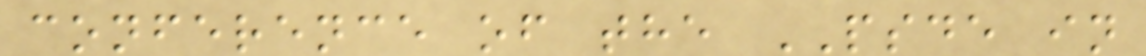conference of the PSDE in
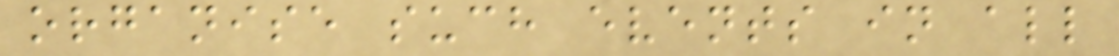organise such events in all
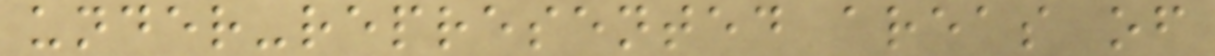under-represented areas of
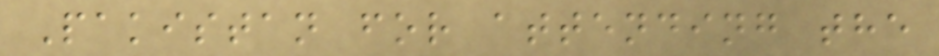Pakistan for attending the
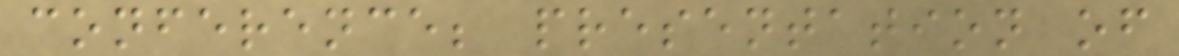conference; presentation of
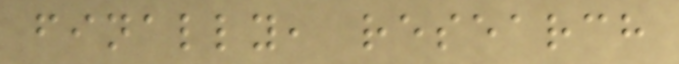finally, research
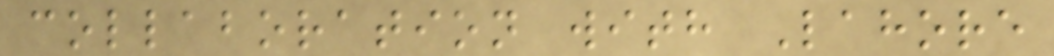collaboration with Lahore
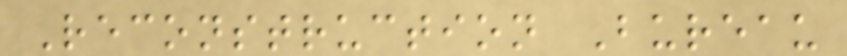Reconstruction Bureau
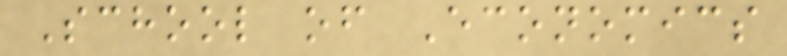School of Economics
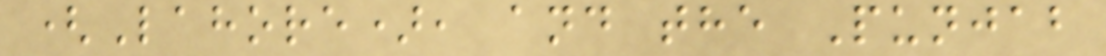(Lahore), and the Punjab
